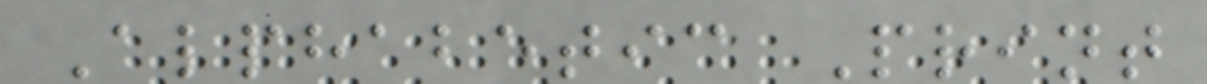Alphabetic Print
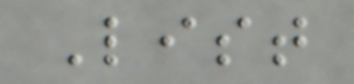List
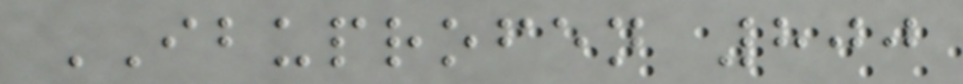IBUPROFEN 800
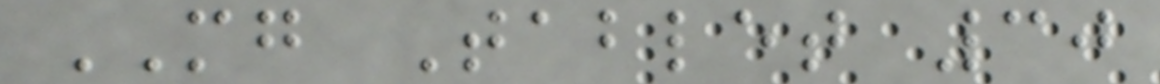MG Tablet 30
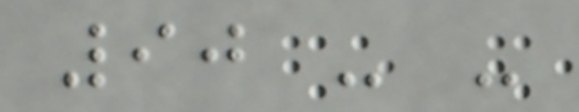90 - -
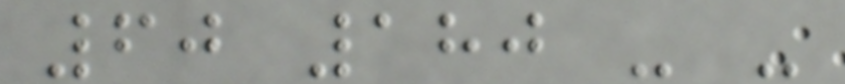60 180 - -
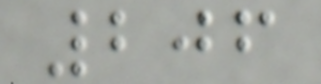206
